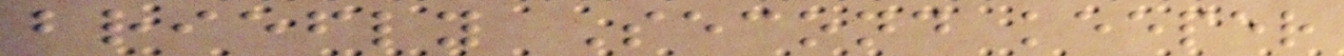briefly Second keeper
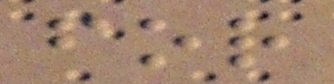for
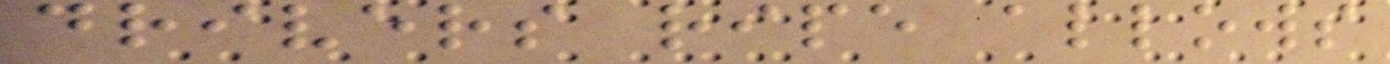drivers ripe allows
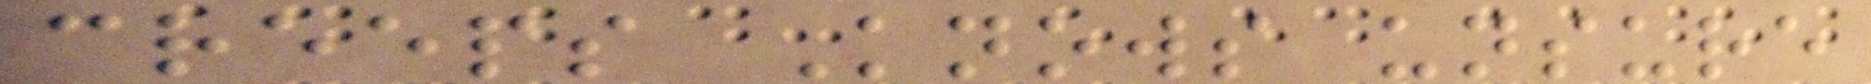creeps Knows unsure
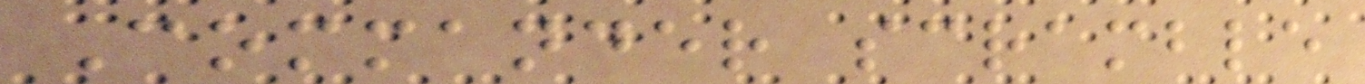Commander scramble
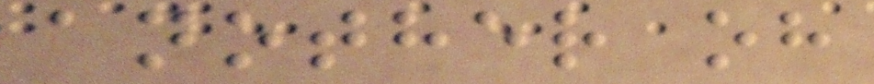another oh
